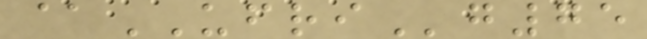@UFRIg75
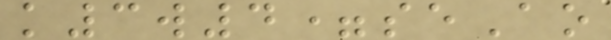k3w4=seAo
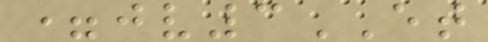=jv3ET
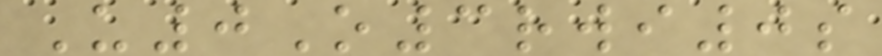U0O3rwi0s
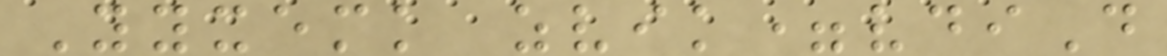Yyxemk zvik=vdiD
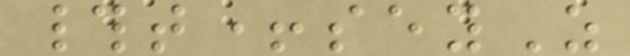#t+seyZ
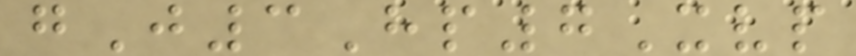gJ3Hp7Xvp
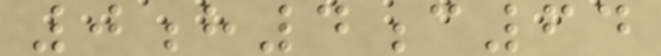0h4c64
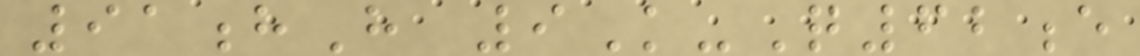91hH 9K-Q62e
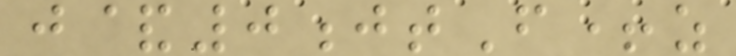j&0jtF+z
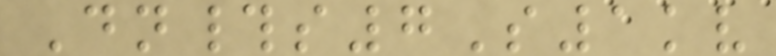Dn#s7S1kv
